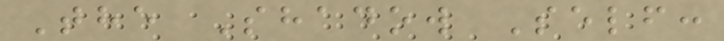The Shadow Self:
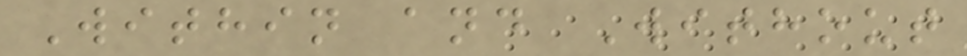Within and Without
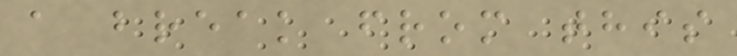a break from this
